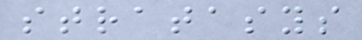stratasys
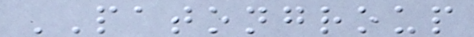PATONGROUP
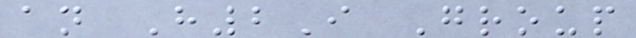an H2I Group
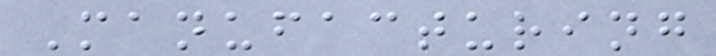Manufacturing
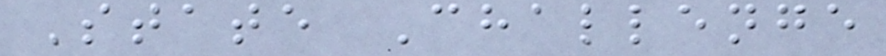State Challenge
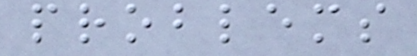problems
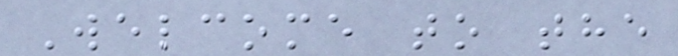Welcome to the
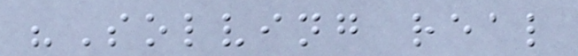"Solving real
